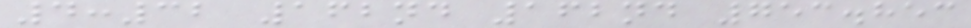4:32 162nd 162nd 753.853
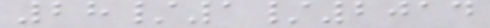28/1/2014
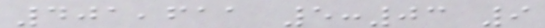401,611 5:03 9
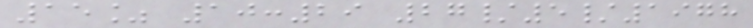15% 10:29 27/5/1978
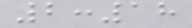2:18
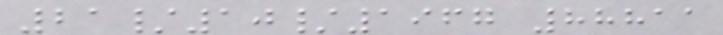21/10/1967 88811
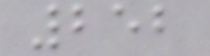252
